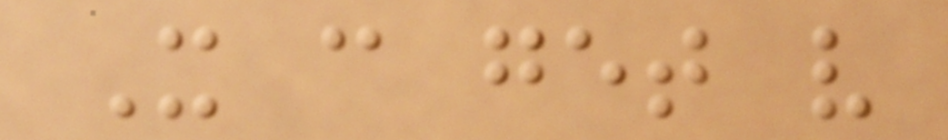It can get very
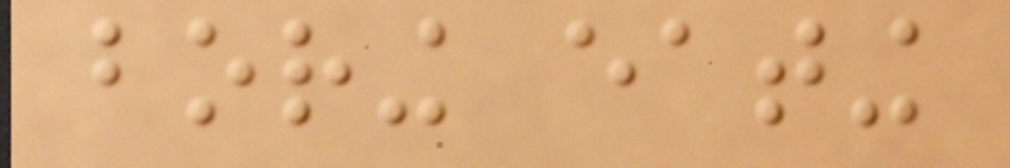boring eating
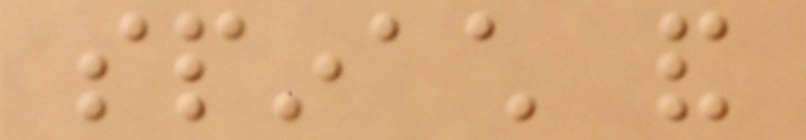spinach and
